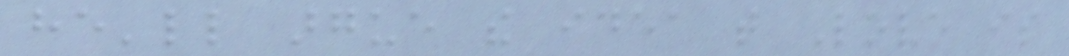he'll argue the idea that Love is
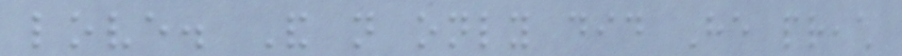love. And not only did He preach
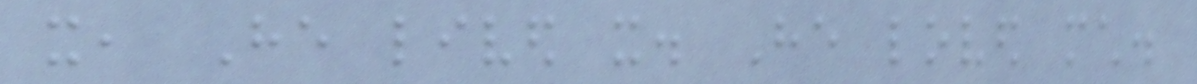it, He lived it. He loved much.
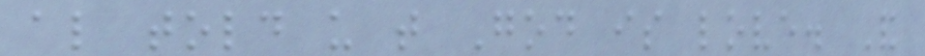also told us that God is love. And
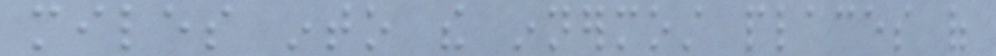miles into the innermost places of
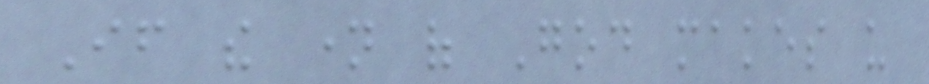If the name of God makes us
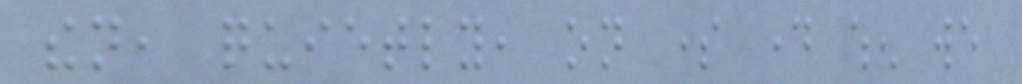then, quietly, on some day when we
